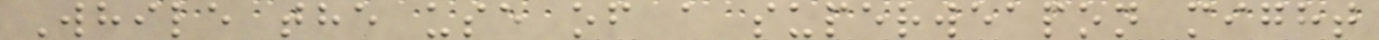While the use of a superweapon might
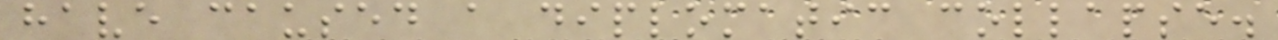have caused a diplomatic collapse.
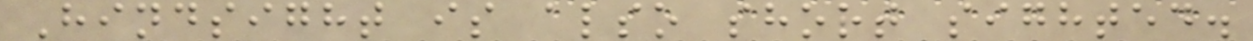Hindsight is also short sighted.
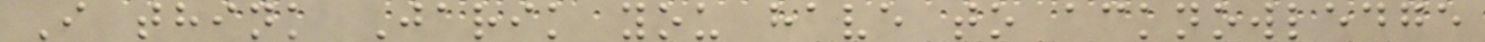I think Jarik you have to acknowledge
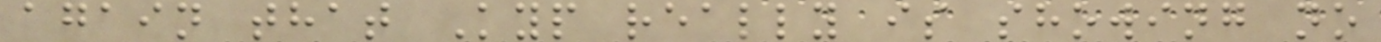again that Kyp really is showing no
